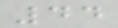44
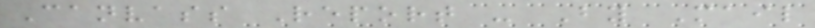Canvass Report - By Mail
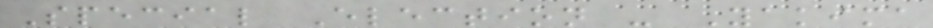Special Election - Yakima
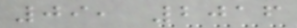09, 2016
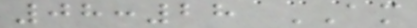08:28 AM
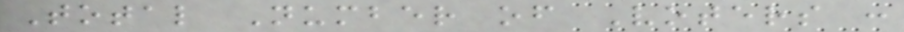Total Number of Voters :
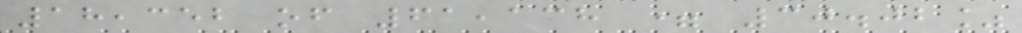18,352 of 61,138 = 30.02%
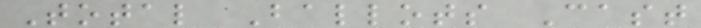Total Ballots Cast
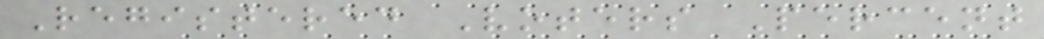Registered Voters Percent
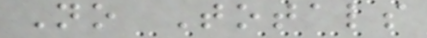No Totals
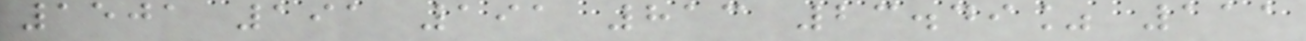1501 191 191 813 23.49% 111
